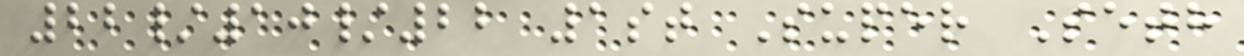22/10/22 1st Super Seth
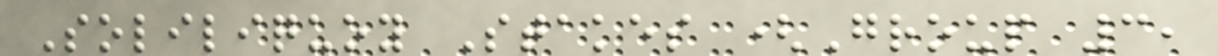Soliliquoy Stakes (Group 3,
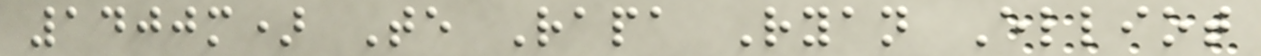1400m) Te Rapa Ryan Elliot
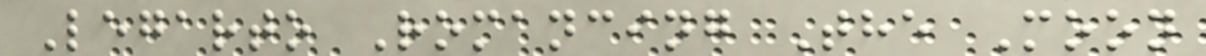Legarto Romancing The Moon
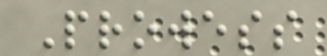Prowess
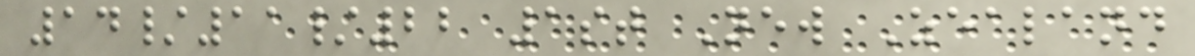14/11/22 1st New Zealand
